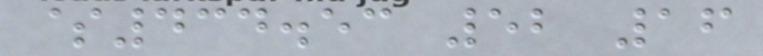$434.53 52 16
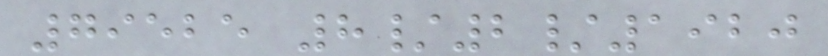79525 8/2/1920
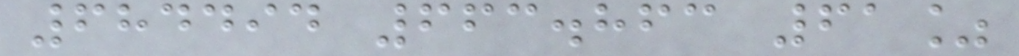684494 663.863 61%
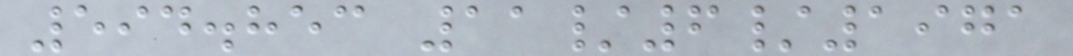594.853 11/6/1971
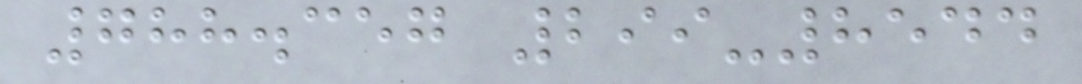788.357 299-8544
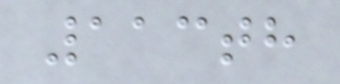113th
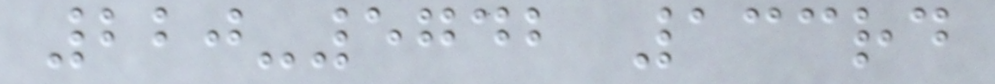220-5742 133rd
